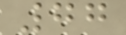77
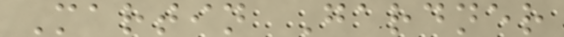Martin Gardner
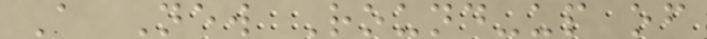A New Round-up of
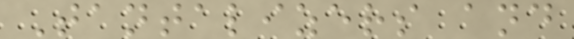Tantalizers and
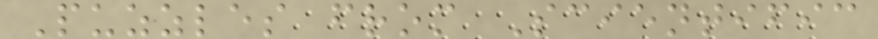Puzzles from Scientific
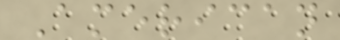American
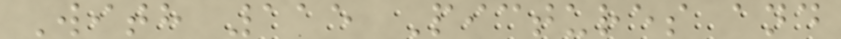With 115 Pictures and
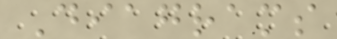Diagrams
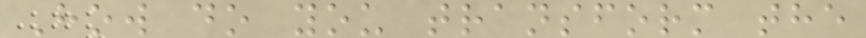How do you transform the
